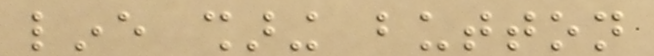line sharing button
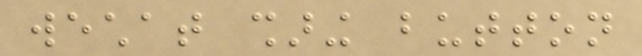wechat sharing button
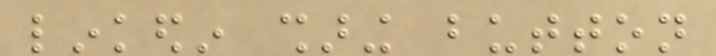linkedin sharing button
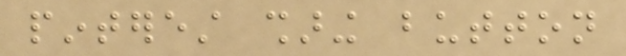pinterest sharing button
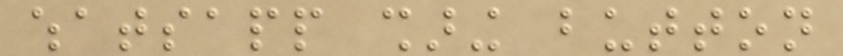whatsapp sharing button
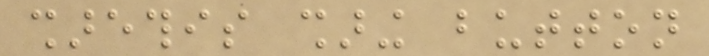sharethis sharing button
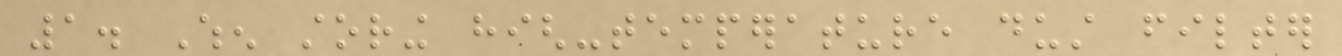1. When storing high-temperature dust filter
